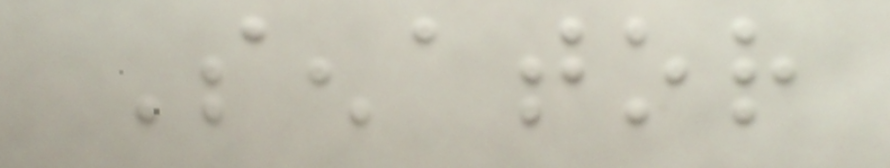Senator
